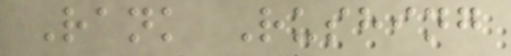Rank Rushing
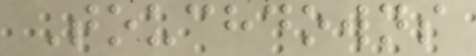Touchdowns
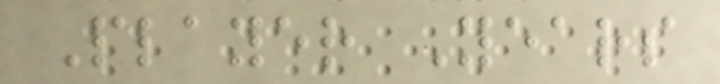Player Years
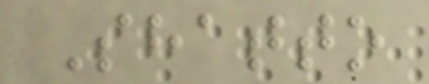Shatto
